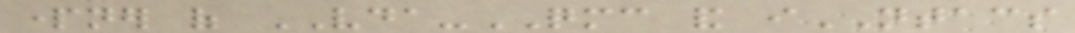partner of VDA-QMC and iNTACS
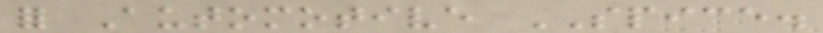for Automotive SPICE.
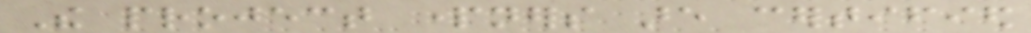The project partners are certified
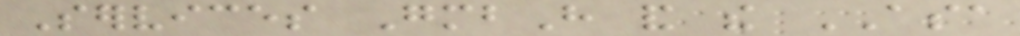Services GmbH and the ASA
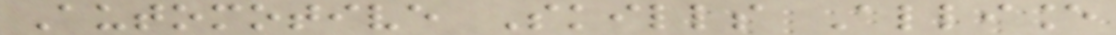Automotive Skills Alliance
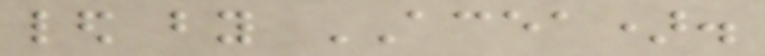led by ACEA).
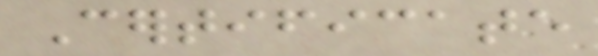Certificate
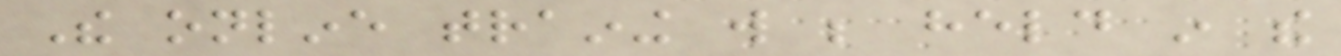The online training will be held in the
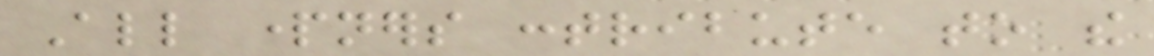All partners contribute to the
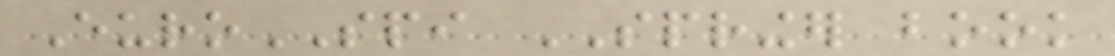EuroSPI SPRINGER book
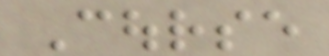Course
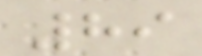89
